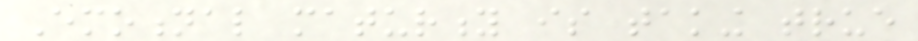Emotional maturity is taking true
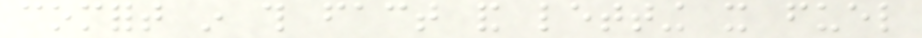comfort in this fact and letting it fuel
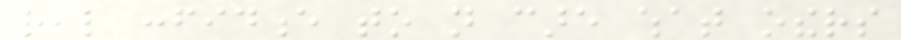real confidence to not care what others
